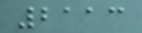2113
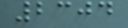2304
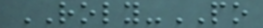ROLY-PO
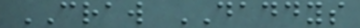CRAW DADDYS
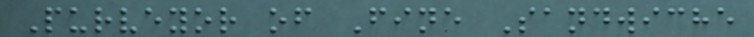Purveyor of Fine Sandwiche
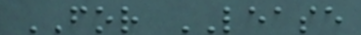FOR LEASE
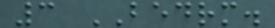3 BEDRM.
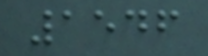1546
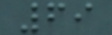69
